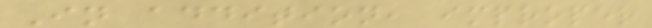In addition, improper
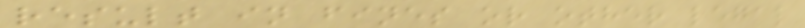result in fines or other legal
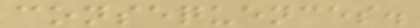consequences.
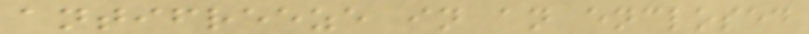antifreeze in an enclosed
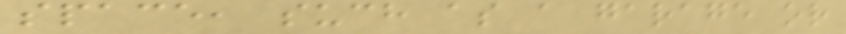space, such as a garage or
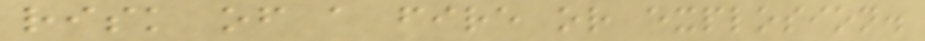risk of a fire or explosion.
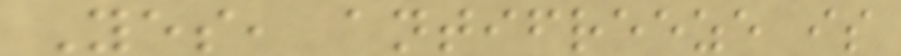Yes, antifreeze is
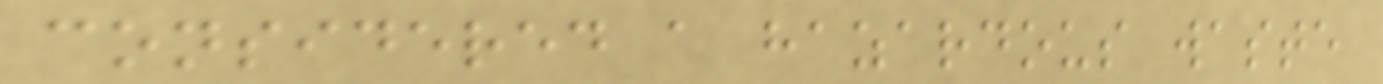considered a hazardous waste
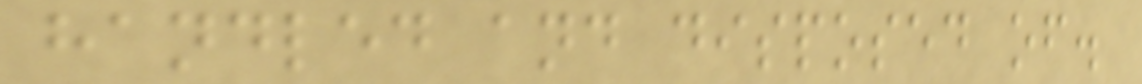handled and disposed of.
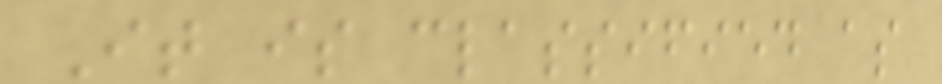It is classified as
